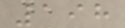198
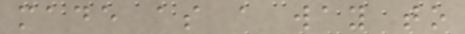made as a way to
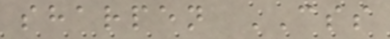sharpen CSS
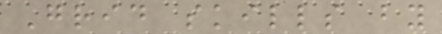Grid skills by
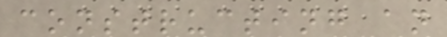constructing an
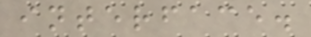interface.
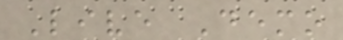Live Demo
